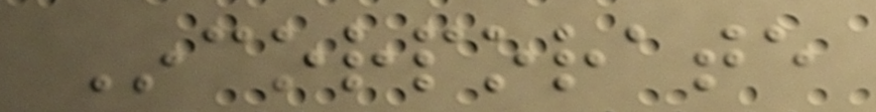Incorporate
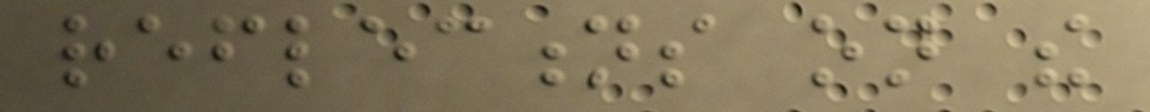reflections on the
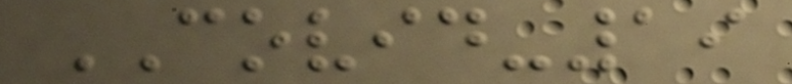COVID-19
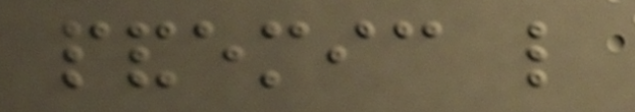pandemic like
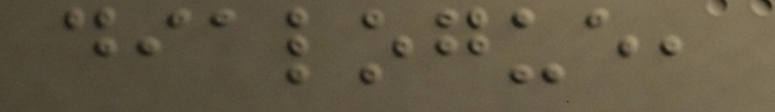dialogue,
